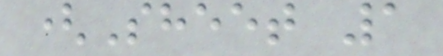(Sheet 1
